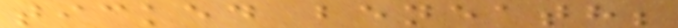ticked beneath;
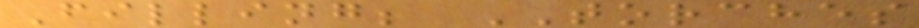Filling; TORCHES
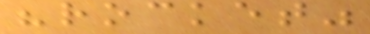"rocket"
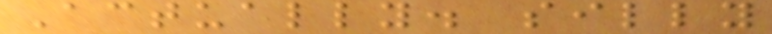Actually. silly
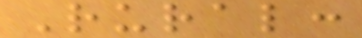Rural:
